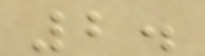2.
